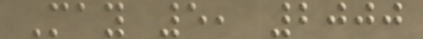May 5, 2000
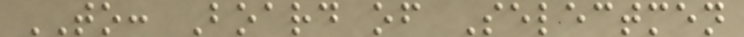TO: Board of Selectmen
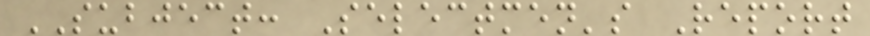SUBJECT: Selectmen's Report
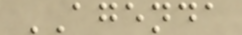AGENDA
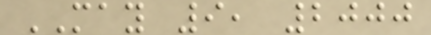MAY 9, 2000
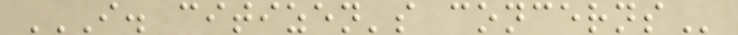I. CITIZEN'S CONCERNS
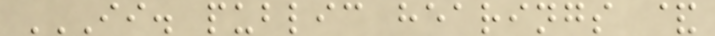II. PUBLIC HEARINGS &
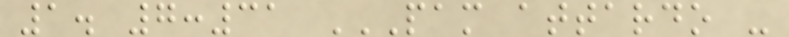1. 7:31 PAM ATTARDO -
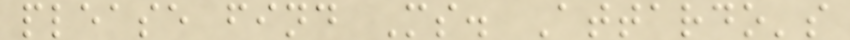please find Ms. Attardo's
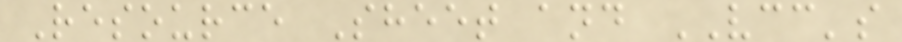Resource Sheet and VCC's
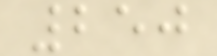250
